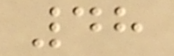48
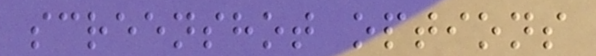screenshot options
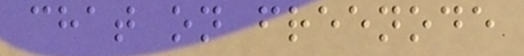chat on freenode
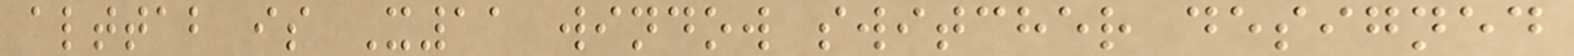alttab is X11 window switcher designed
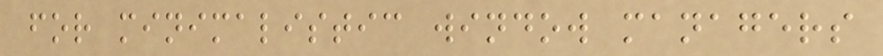for minimalistic window managers
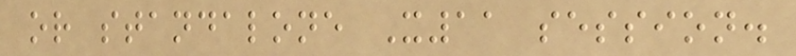or standalone X11 session.
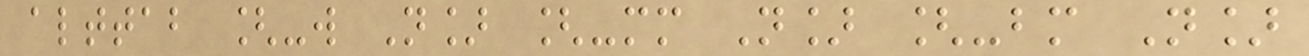alttab [-w N] [-mm N] [-bm N]
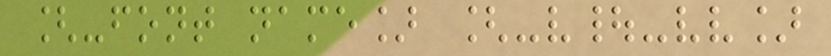[-font name] [-v|-vv]
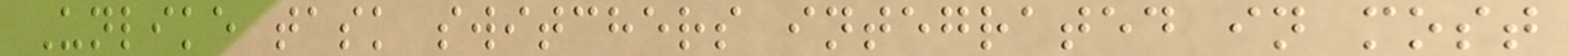Unlike task switchers integrated in most
